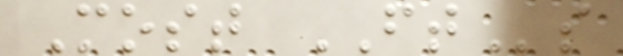Most FTs
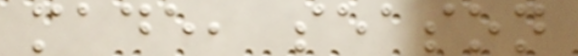made, season
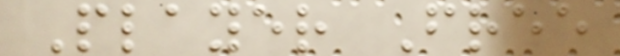Player Free
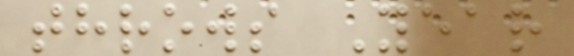throws Year
